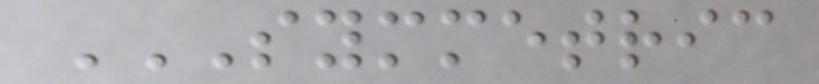SYMMETRIC
